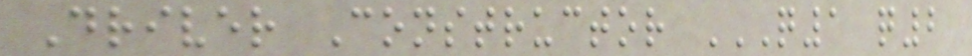Driver Constructor Q1 Q2
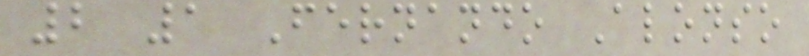2 1 Fernando Alonso
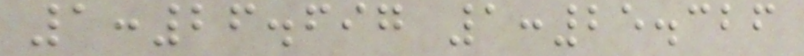1:26.697 1:25.326
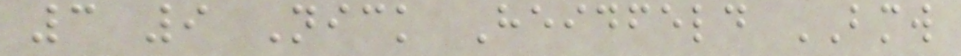3 9 Nick Heidfeld BMW
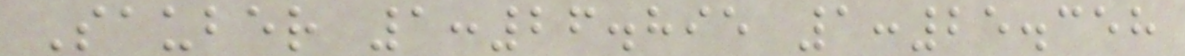Sauber 1:26.895 1:25.358
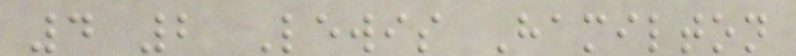4 2 Lewis Hamilton
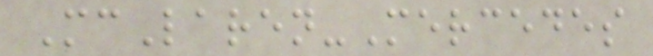McLaren-Mercedes
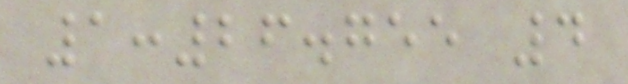1:26.755 4
